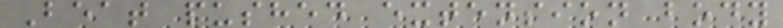Beat pushed extension body
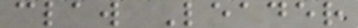claw Leader
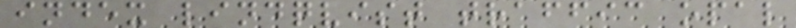index lindqvist traffic opal
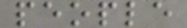people
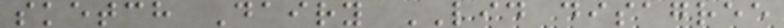sketch Dairy LID disagree
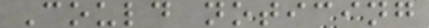Could noticing
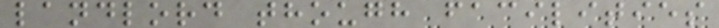landlord though facilities
